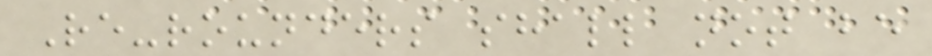Re-rounders shall not be
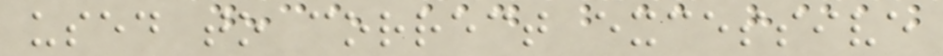used to correct excessive
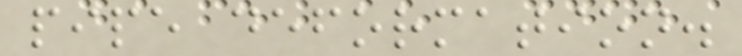pipe deformation.
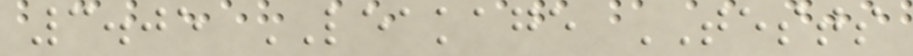3.05 LEAKAGE TESTS
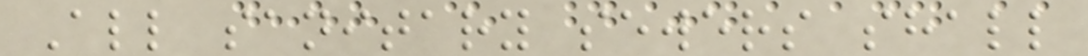All sanitary sewers shall
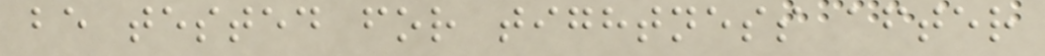be tested for tightness after
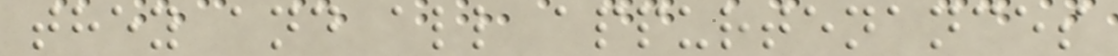they and all appurtenances
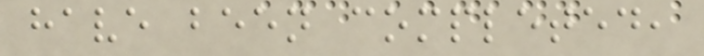have been completed,
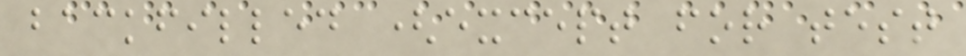backfilled (except for test
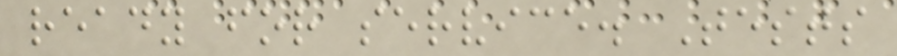ready for service. Tests
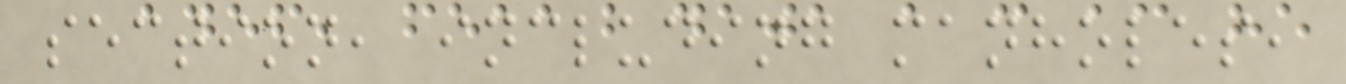section, including manholes,
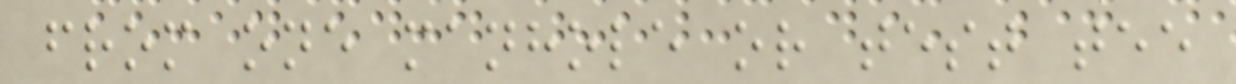from one manhole or test tee
